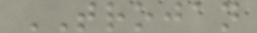TROJAN
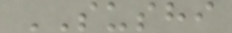SUSHI
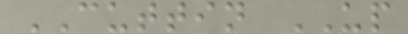CUTTIN UP
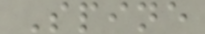Spine
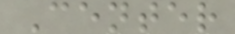Center
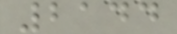2144
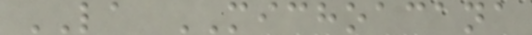LA MICHOACANA
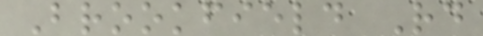Brookfield Rd
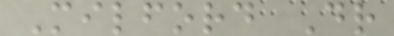Milford Dr
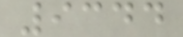9344
